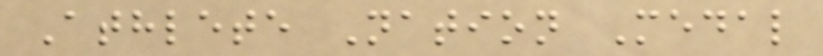Athlete Nation Medal
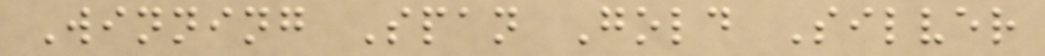Winning Span Gold Silver
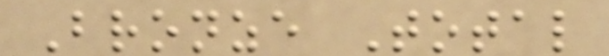Bronze Total
